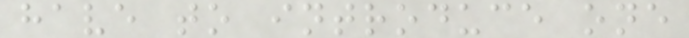have to introduce one
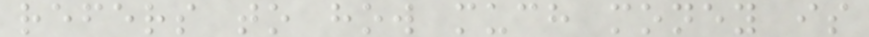refers to how much money is
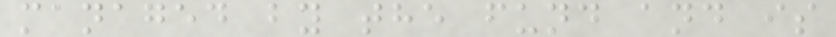managed by the fund and is
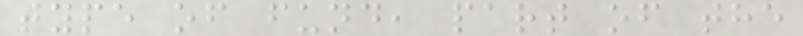type of fund, part of the
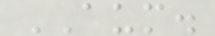AUM.
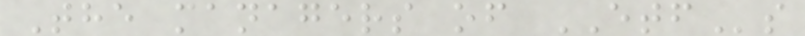The managers of ETFs
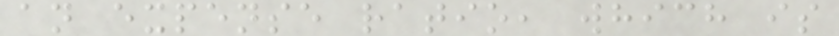an expense ratio, which is
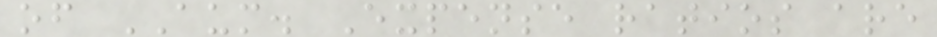of AUM. Expense ratios are
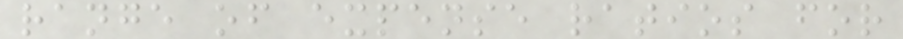range of expense ratios for
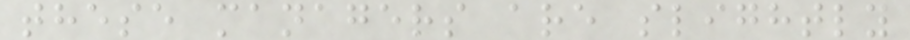these managers are slightly
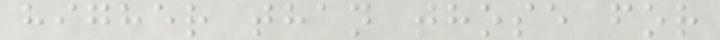higher than those for
